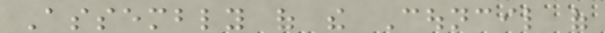Assembly of the Council of
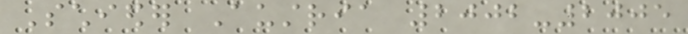Schieder Austria 2002-2005
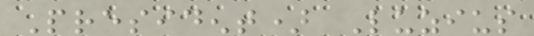President) Luzius
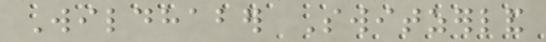Wildhaber Switzerland
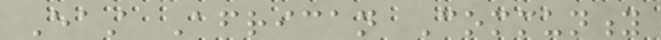East African Community
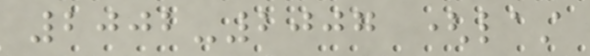2002-2007 (last
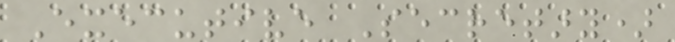Executive Secretary)
